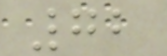72
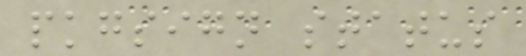pkgsign status
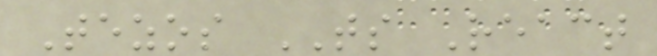Tezos TS React
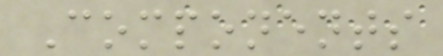Components
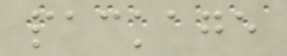package
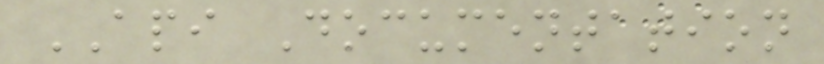API Documentation
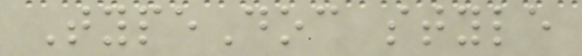TypeDoc style
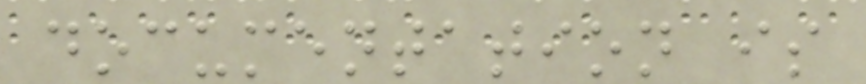documentation is
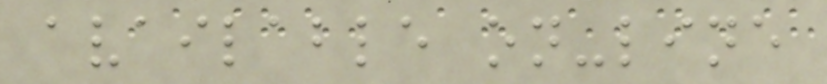available on-line
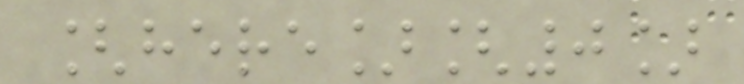[here][0]
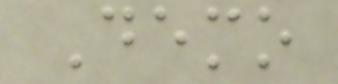Demo
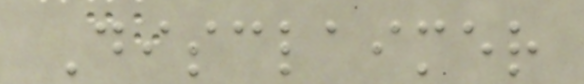Disclaimer
